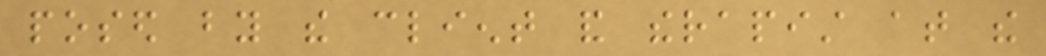posed by the client and therapist at the
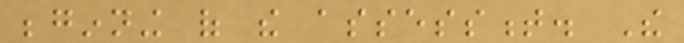beginning of the assessment. The
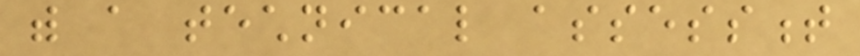with a technical assessment
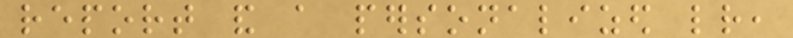report and a personalized letter,
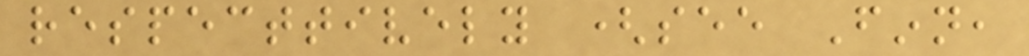respecttively (see Finn,
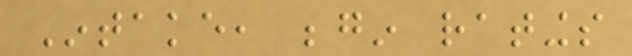Intake, begin ratings
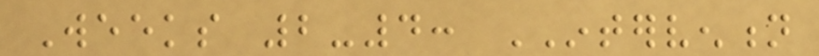Weeks 2-4: INTERVENTION
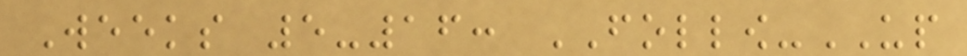Weeks 5-16: FOLLOW-UP
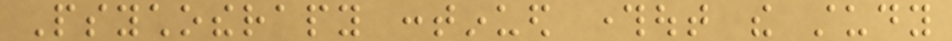Psychotherapy continued throughout the study
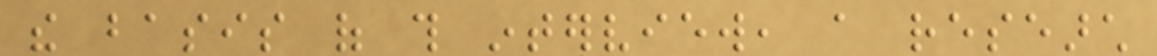the basis of this interview, a research
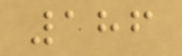186
